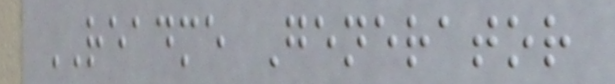README Generator
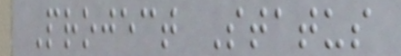Project Status
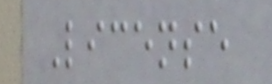License
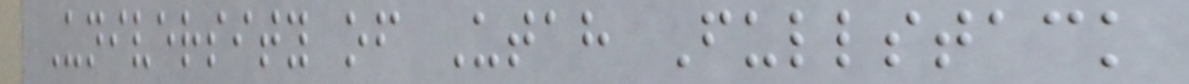University of Utah Fullstack
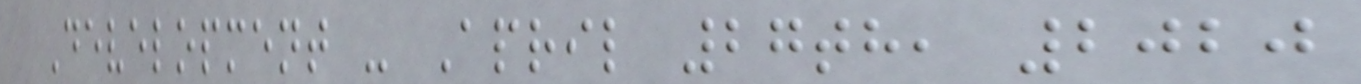Development - April 27th, 2020
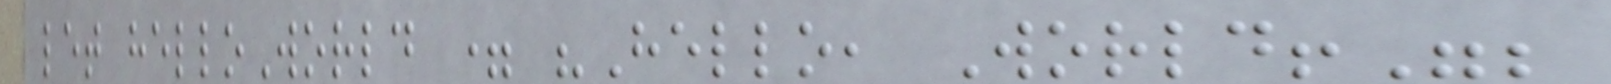let helloWorld = "Hello, World!";
